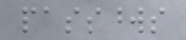passwords
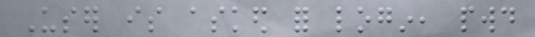User is asked for login, pwd
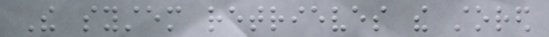The system retrieves the stored
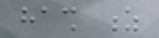hash z
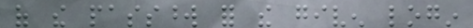of the password for the given login
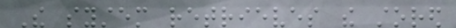The system retrieves the stored
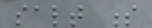salt s
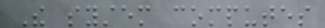The system computes
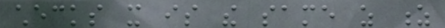checks it is the same as z
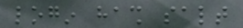login hash salt
